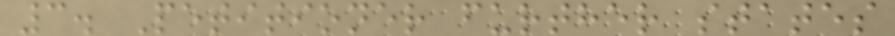3. Petitioner further states
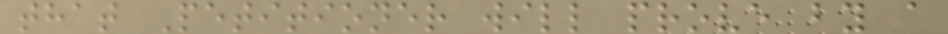that Petitioner will prove by a
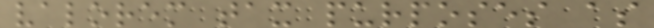valorem tax purposes as
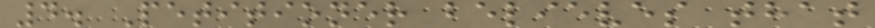4. Petitioner believes that
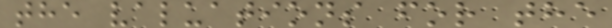the valuations for the
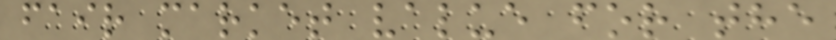fair market value for the
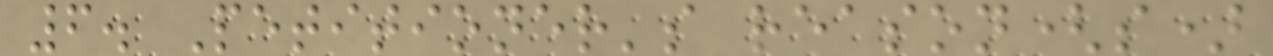6. Petitioner's reason(s)
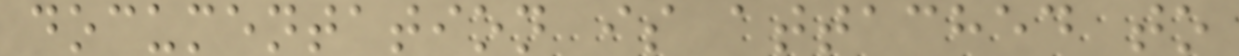documentation is attached to
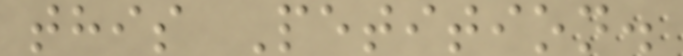this Petition.
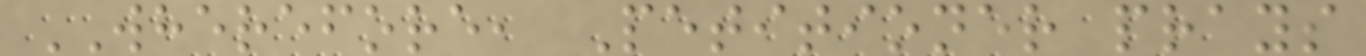WHEREFORE, Petitioner prays
